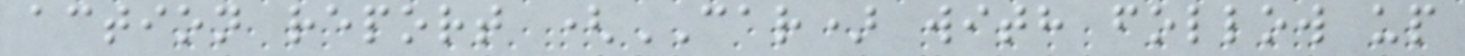action report (CAR) with follow up
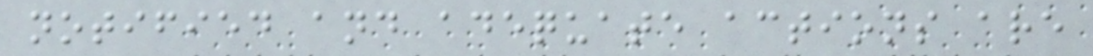notified and adequate actions are
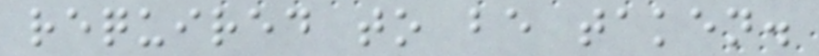required to be taken.
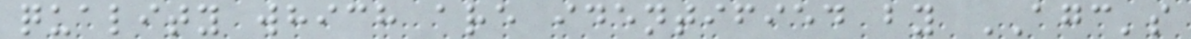quality which are identified by AGC's
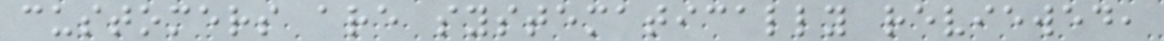customers are systematically reviewed,
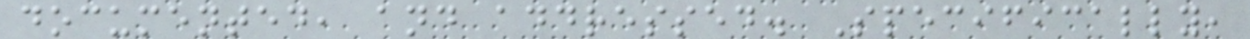documented, and addressed. Specifically,
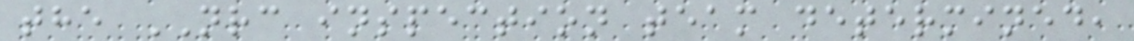the NRC inspection team determined,
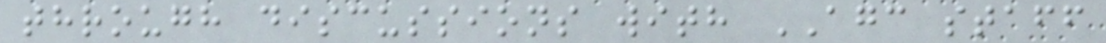through discussions with AGC staff
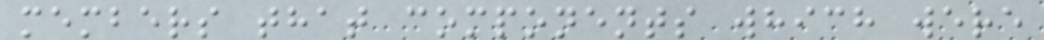members that components which were
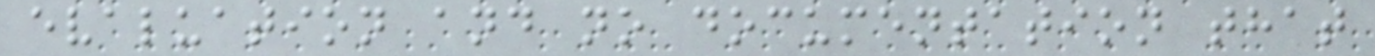evaluation and no documentation that
